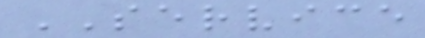SERVICE
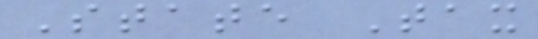State Tax
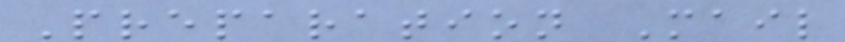Preparation Mail
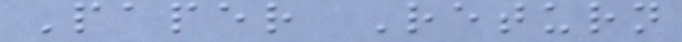Paper Return
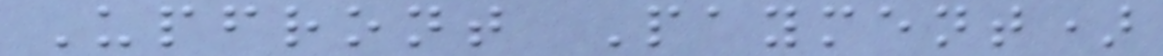Upfront Payment)
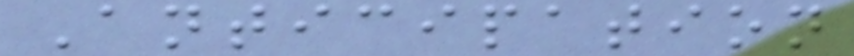Anticipation
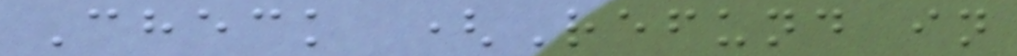Check (Refund in
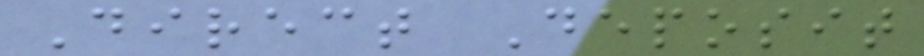Direct Deposit
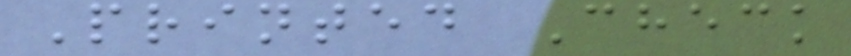Printed Check
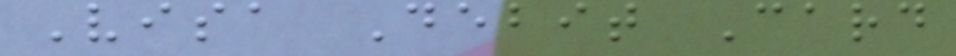Visa Debit Card
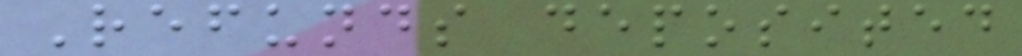Refunds deposited
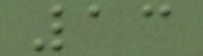13
